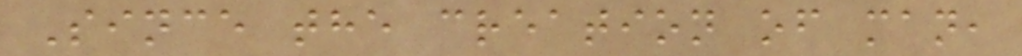Since the creation of man,
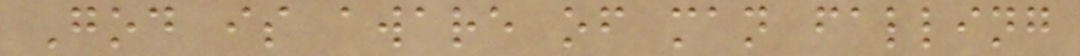God is aware of man falling
